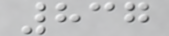837
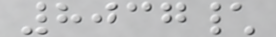8037\
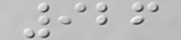926
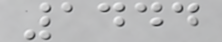1444
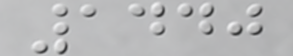1440
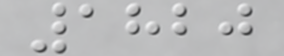1820
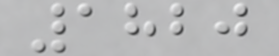1820
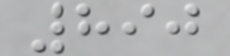890
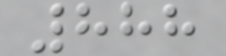888
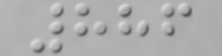886
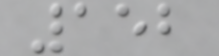152
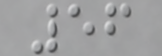56
